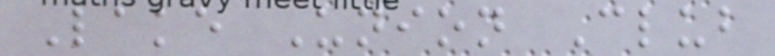Lake Union Club
